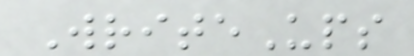WriteUps
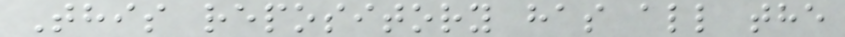This repository has all the
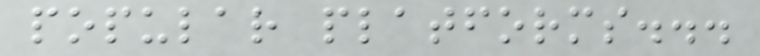popular platforms...
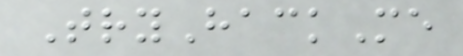TryHackMe
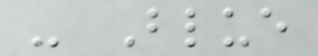- Blue
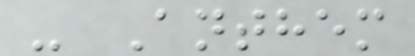- Anthem
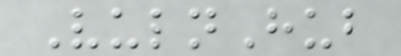VulnHub
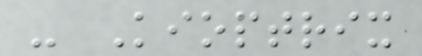- Kioptrix
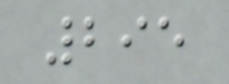295
